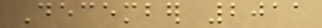December 2011
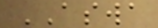ASWA
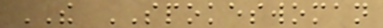THE SPOKESWOMAN
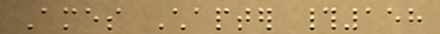Ames Chapter #158
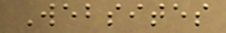Websites
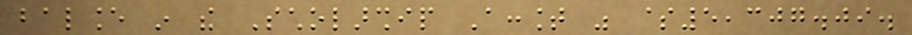balance in the Scholarship Account was $5,307.09.
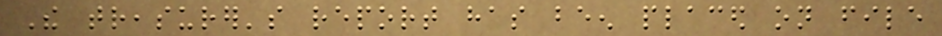The treasurer's report has been placed on file
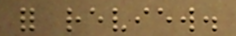for review.
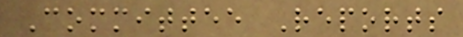Committee Reports
